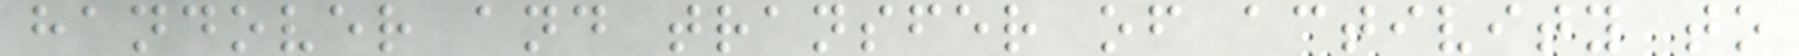handover and transfer of activity to
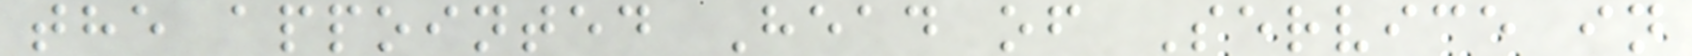the appointed Head of Service in
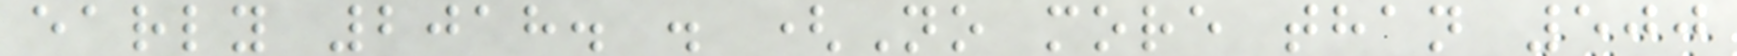early 2018. . (No more than 500
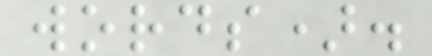words).
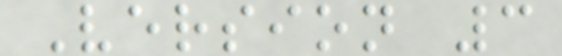Version 3
